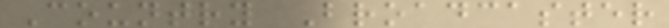Country Broadcaster
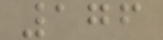176
